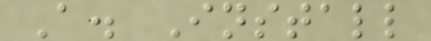A. Install
